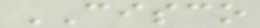CISCO
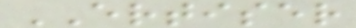ERTISER
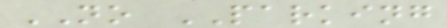NO PARKING
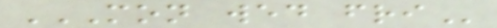MON WED FRI
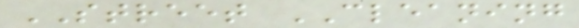STREET CLEANING
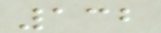132
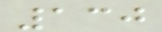130
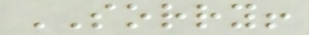SORRY!
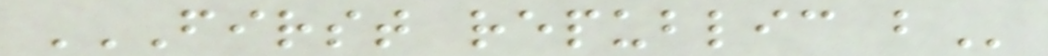FIRST REPUBLIC B
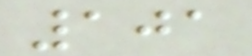101
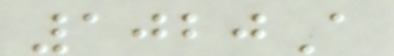1020A
